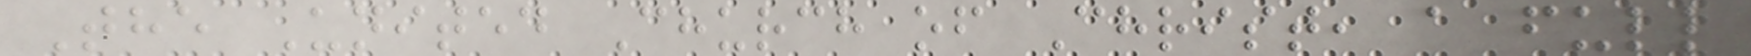The United Church of Christ, a full
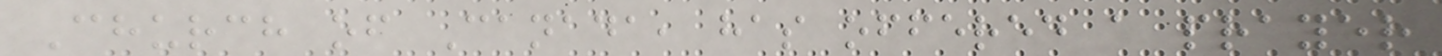Church of Canada, has offered a prayer
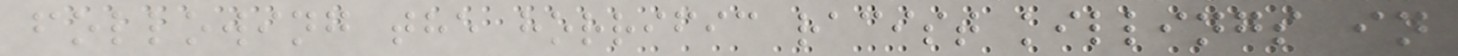following the horrific racist killings in
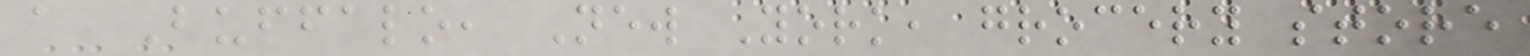a Buffalo, New York, grocery store
